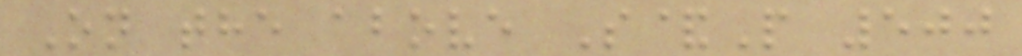On the above S&P 500
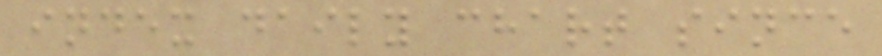index daily chart since
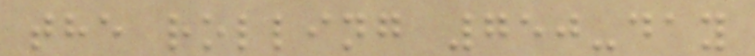the rolling 750-day
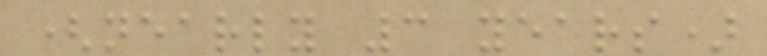(nearly 3 years)
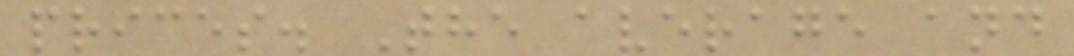prices. The average and
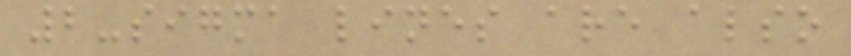2-sigma lines are also
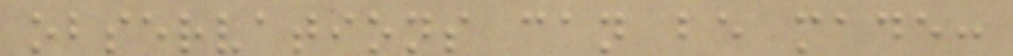observations can be made:
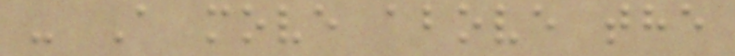- A move above the
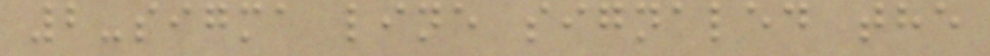2-sigma line signaled the
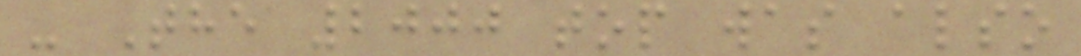- The 2000 top was also
